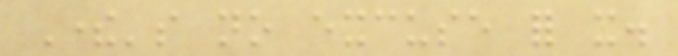There's no excuse for it.
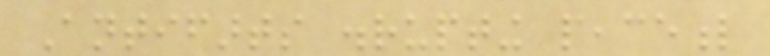Antifarts disrupting peaceful
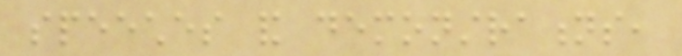speeches and demonstrations,
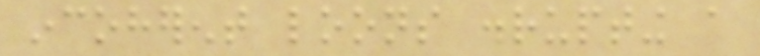incoherent loons disrupting a
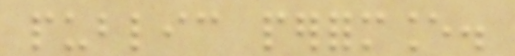public performance.
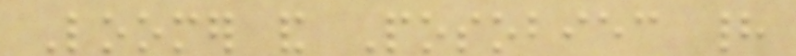Loomer and Posobiec had
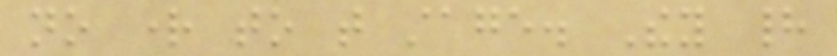no right to that stage. They had
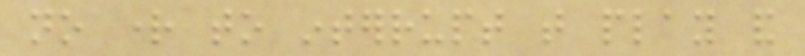no right to interrupt that play and
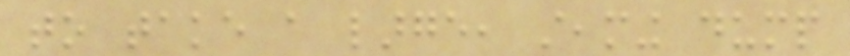to take a large, steaming dump
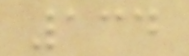134
